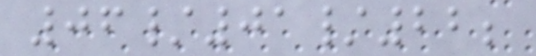06/01/22;
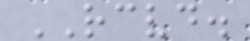RECEIVED.
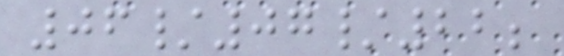06/07/22;
